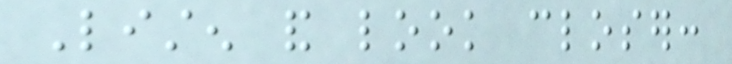Listen and look closer:
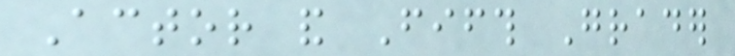Actor and Fifth Grader
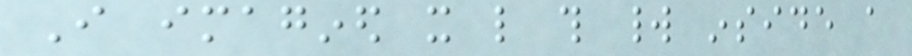I imagined it like this world inside a
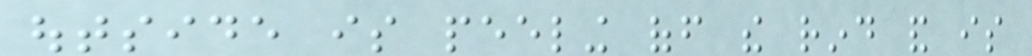outside is peeling off the rind and is
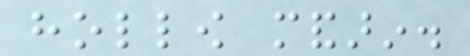hollow mandarin.
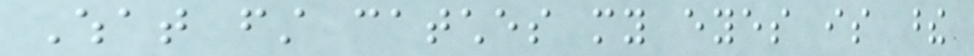What first catches my eyes is these
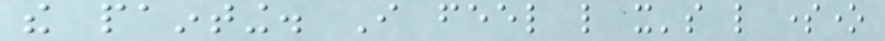the painting. I feel like it's like someone
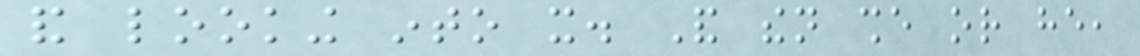and looking into it. And then she or he,
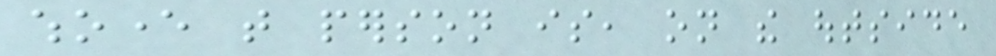whoever that person is, on the outside
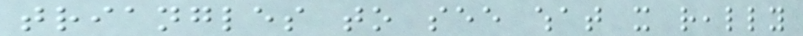triangles to see what it really
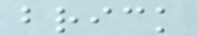brick
